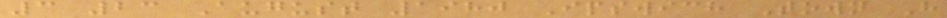3 23 August 1980 Ipswich Town H
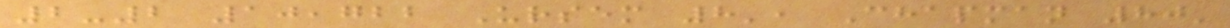2-2 10,722 Ursem 8', Chapman 80'
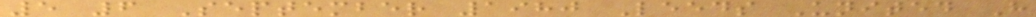5 6 September 1980 Leeds United H
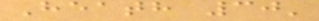Heath 30'
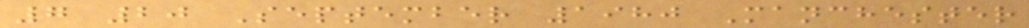7 20 September 1980 Manchester
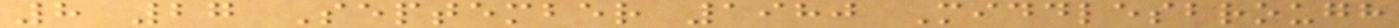8 27 September 1980 Middlesbrough
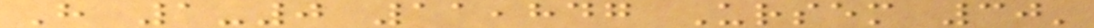H 1-0 11,847 Ursem 30'
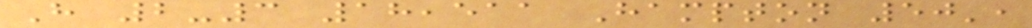H 2-3 18,511 Hampton 50',
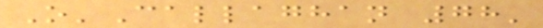O'Callaghan 78'
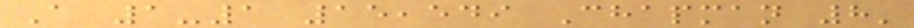A 1-1 15,549 Chapman 8'
